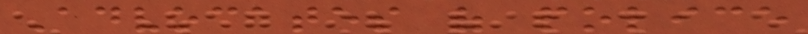Advocates of police
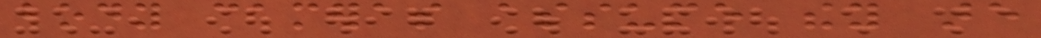body cameras assume they are
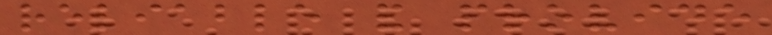reliable and provide
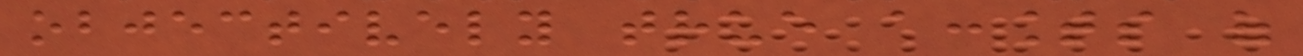objectively true accounts of
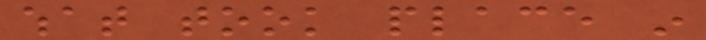what took place in
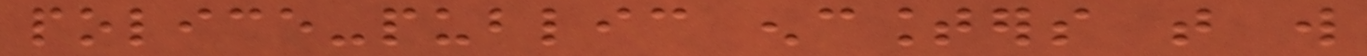police-public encounters that will
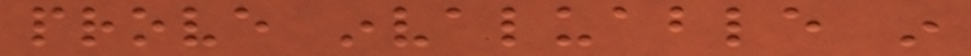prove invaluable in
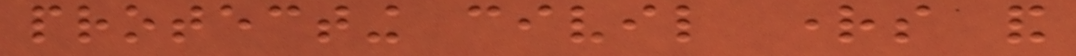protecting civil rights and
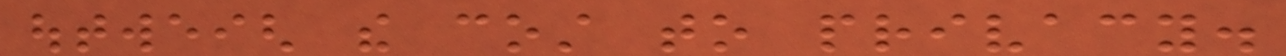outweigh the cost to privacy.
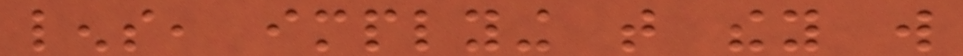lens, implying that they will
